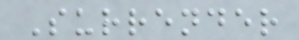Surrender
